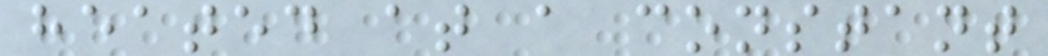heated at a constant
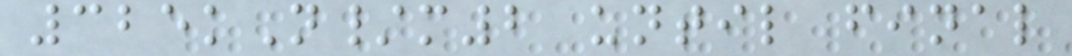325kN/m2 until final
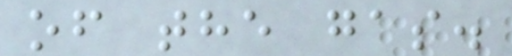of the gas.
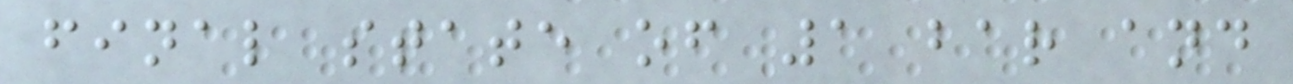final state of 1 bar and
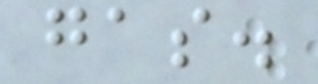gas.
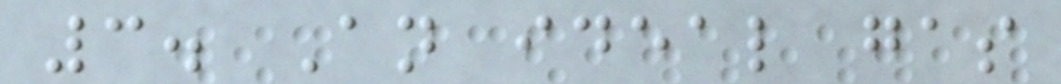3. An ideal gas
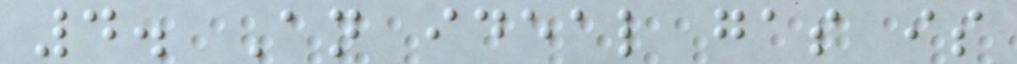4. An ideal gas is
